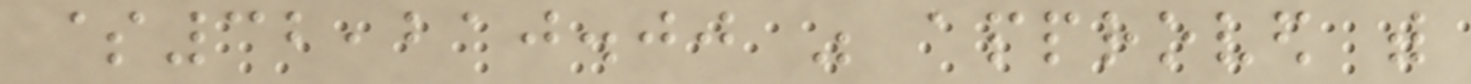$32,210.00 was approved with
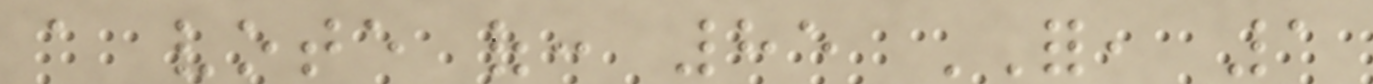a vote of: 85 FOR, 1
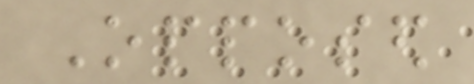Opposed
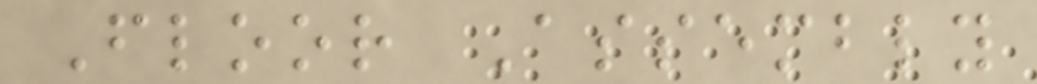Floor Assembly
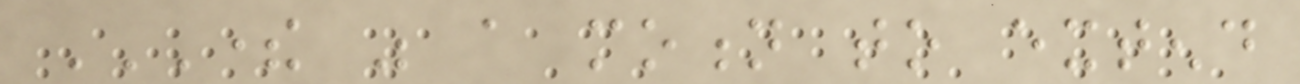THERE WAS A MOTION TO EXTEND
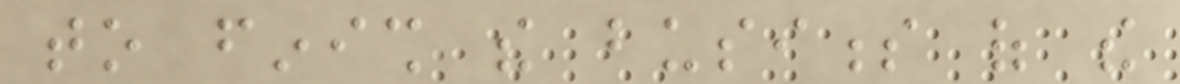to finish the business of the
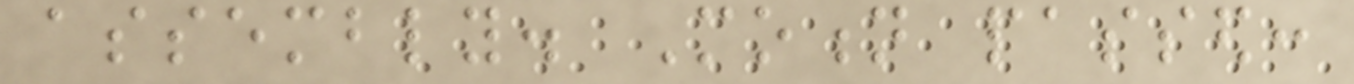assembly. Motion passed:
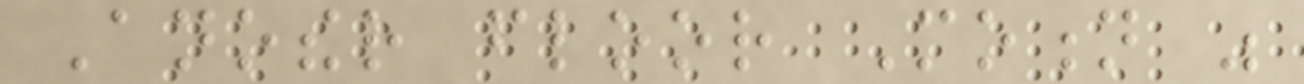Another floor Motion was
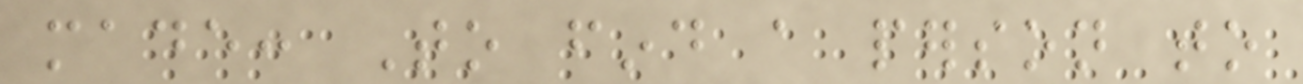made: To find a person to
